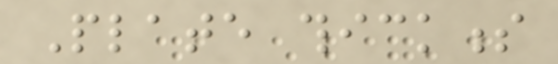Plate thickness
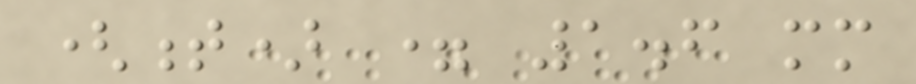(t) = 1.6 mm
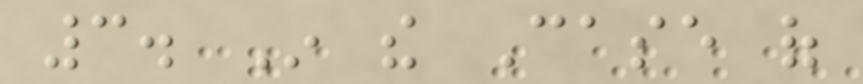3. In the Case of
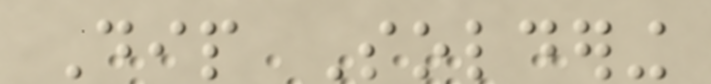Dip Soldering
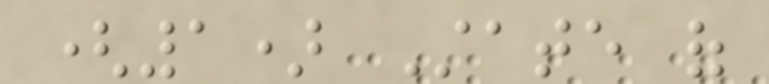(1) State of
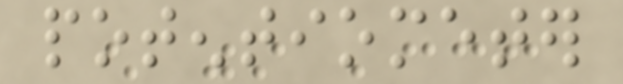potentiometer
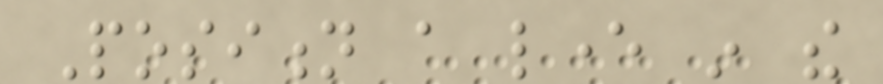Position a lever in the
